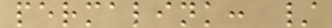permalink: /
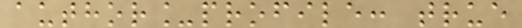author_profile: true
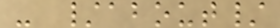- /about/
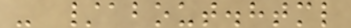- /about.html
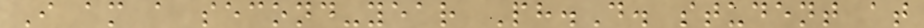I am a second-year Ph.D. student at
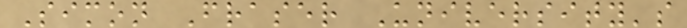Simon Fraser University's
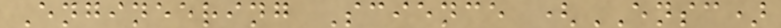Engineering Science (ENSC)
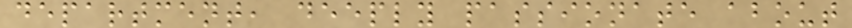department, deeply passionate about
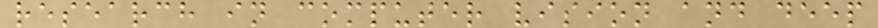research in computer vision and deep
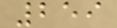259
